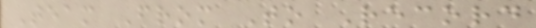Team From To Record
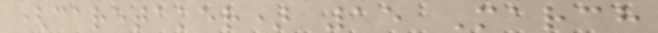(caretaker) 15 March
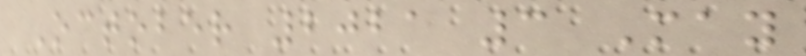October 2021 3 May
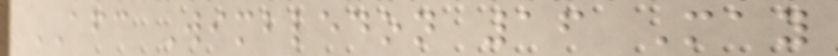AFC Wimbledon 16 May
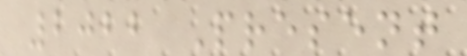2022 Present
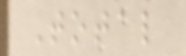Total
